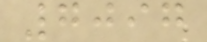7097
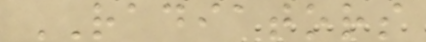RADIATORS
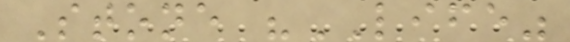Stone "LIFE"
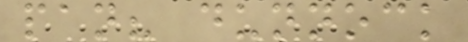pan? dunnock
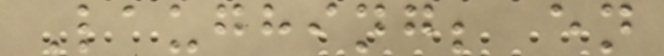Laughing; en
